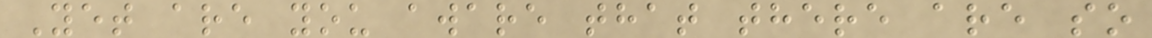Yet are you aware that there are so
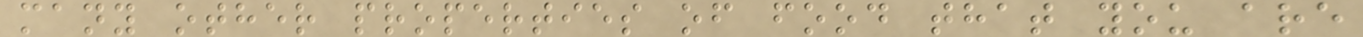many other properties of food that you are
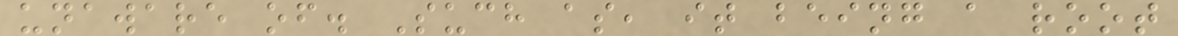unaware of. Such as, it being a root
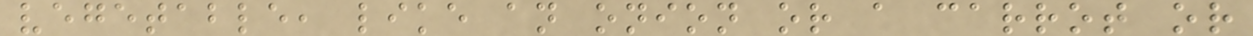vegetable, like an onion or a carrot or
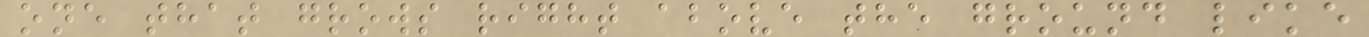one that grows right above the ground like
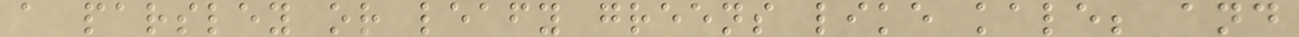a parsley or leafy greens like kale; and
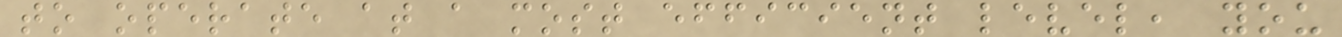to operate at a most efficient level, you
